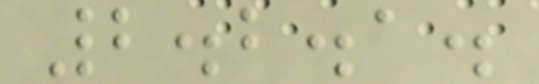2.2.1.
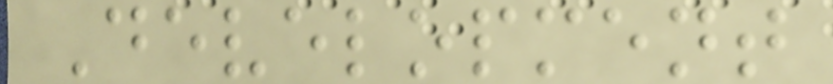Development
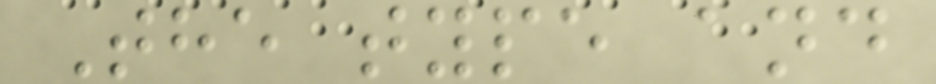The type and
